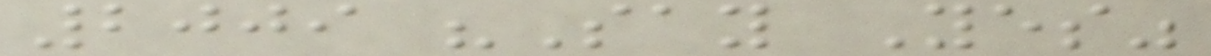2009 "Say Yes"
